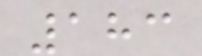183
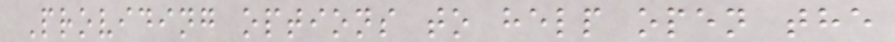Providing options to help open the
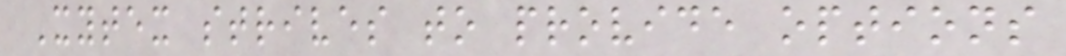Xytex strives to provide options
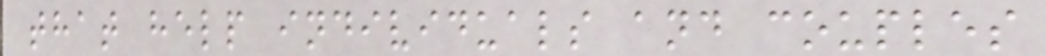that help individuals and couples
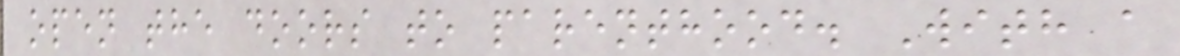open the doors to parenthood. With a
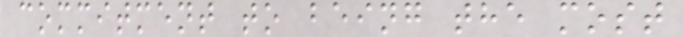commitment to being the most
